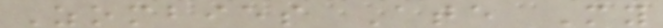Zombies Ate My
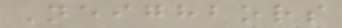Neighbors
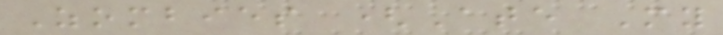Zombies (Ate My
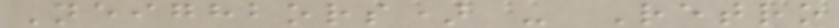Neighbors) - Retro
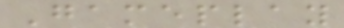Gameplay
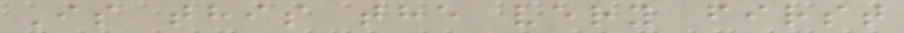Is this the very first
